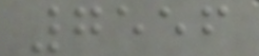7556
